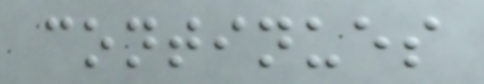continues
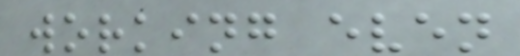working even
